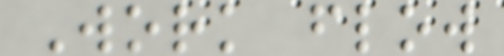Work flow
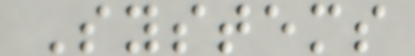Systems
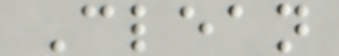Clean
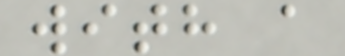with a
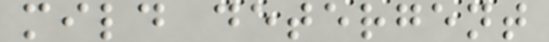mild detergent
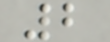2
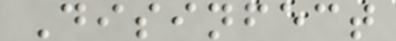Disinfect
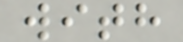with
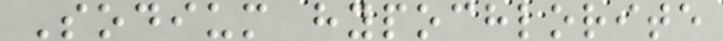Sodium hypochlorite
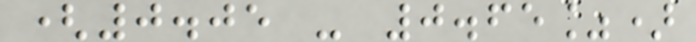(0.05 - 0.65%)
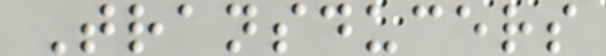Transducers
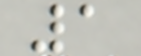1
